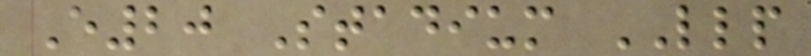E20 Stadium LLP
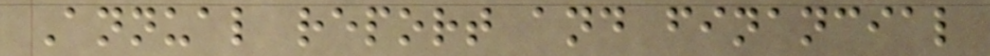Annual report and financial
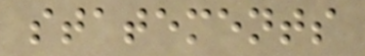statements
